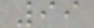99
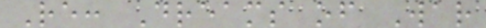Re: Dreams of War
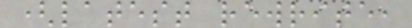(latest rewrite,
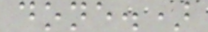done.)
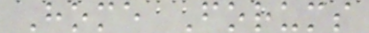Home Forums
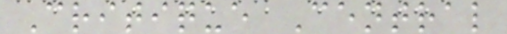Critique Central
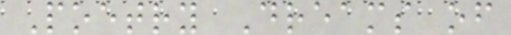Poetry Dreams of
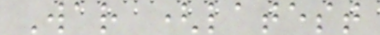War (latest
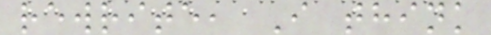rewrite, I think
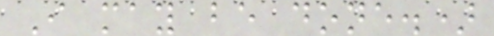I may be done.)
